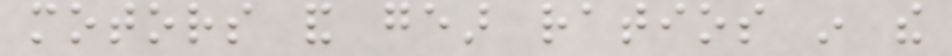motors and gear ratios in the
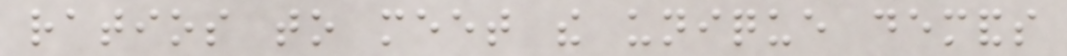ratios to meet the unique demands
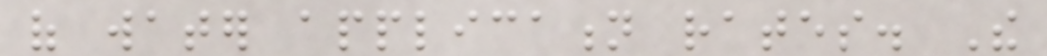of water application rates. The
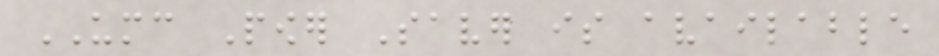UMC Power Saver is available
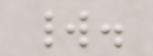world.
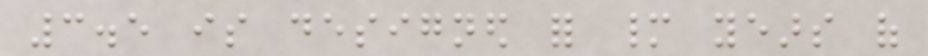3.5 is designed for many years of
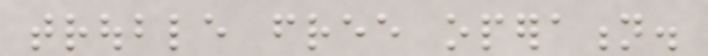trouble free operation.
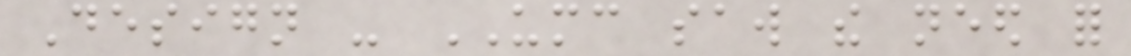Design - UMC saw the need for
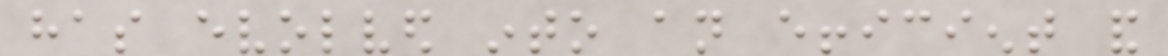has evolved into an efficient and
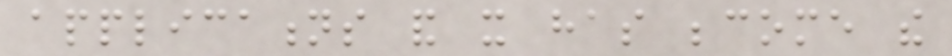applications and it has become the
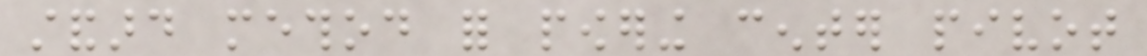standard method for powering center pivot
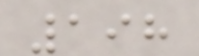198
